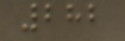282
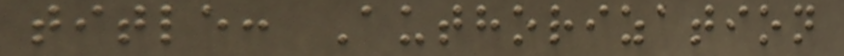title: Authorization
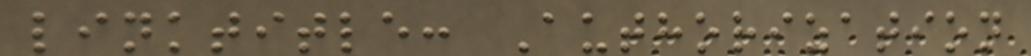linktitle: Authorization
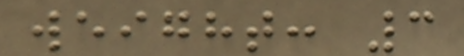weight: 3
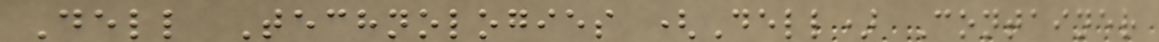Dell Technologies (Dell) Container
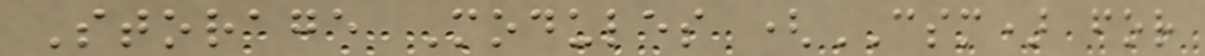Storage Modules (CSM) for
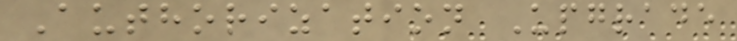Authorization Upgrade
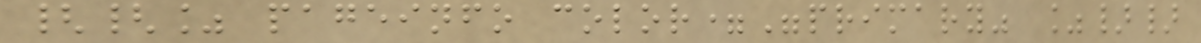{{% pageinfo color="primary" %}}
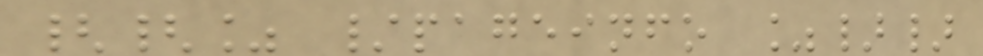{{% /pageinfo %}}
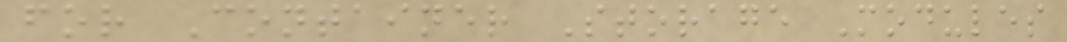for Container Storage Modules
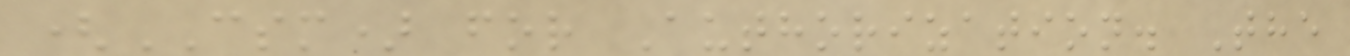(CSM) for Authorization. The
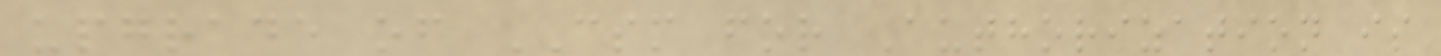upgrade of CSM for Authorization is
